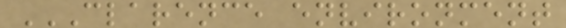CLARENCE ENVIRONMENT
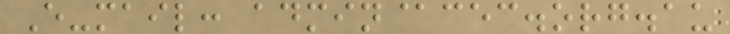E-mail: admin@cec.org.au
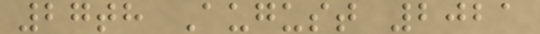27th August 2021
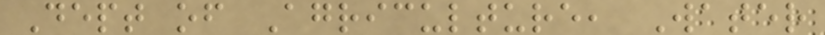Dept of Agriculture, Water
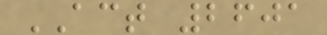ACT 2601
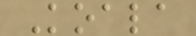Koala
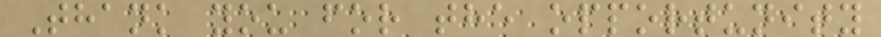Thank you for the opportunity
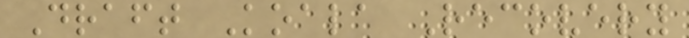Draft Koala Recovery
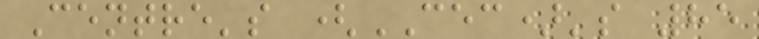Centre's (CEC)'s 85
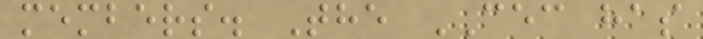members. The CEC has
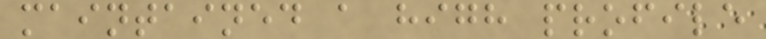maintained a high profile
